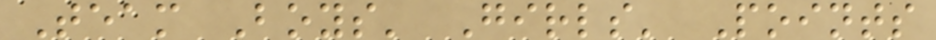Team Boys' Girls' Points
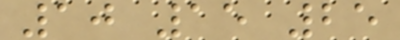10 15 25
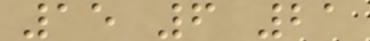15 6 21
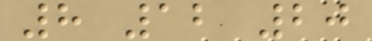8 12 20
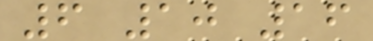6 10 16
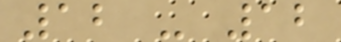12 - 12
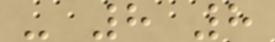- 8 8
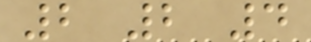2 2 4
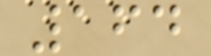164
